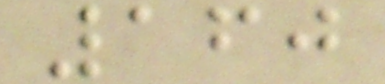160
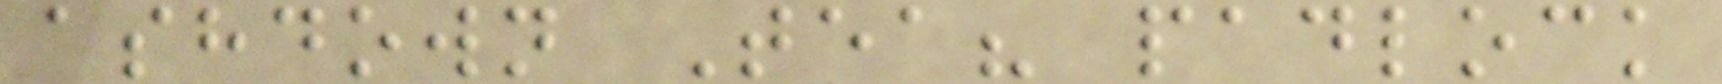ashdown Tea? padlock
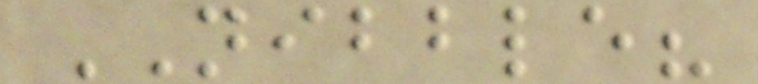NIBBLE?
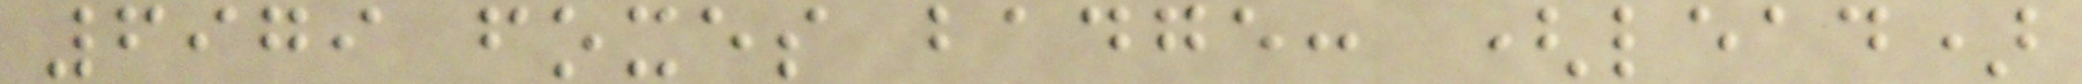6979 foxes badge: (lead)
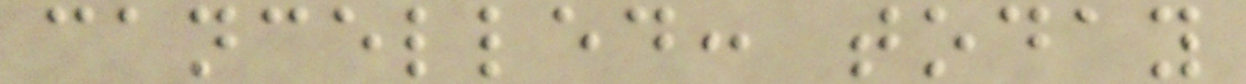cancelled: today
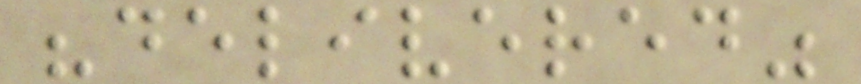"delivered"
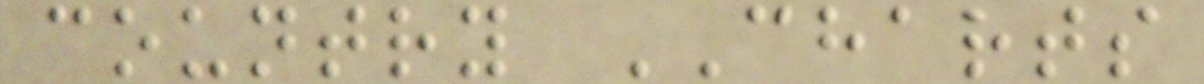country CHARTS
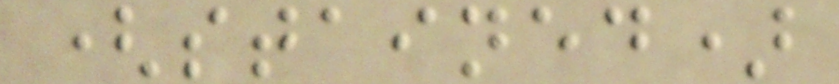(stained)
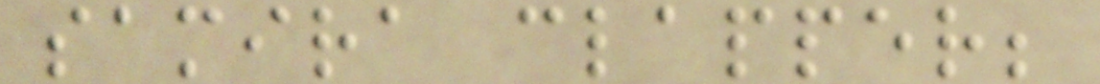samira clapper;
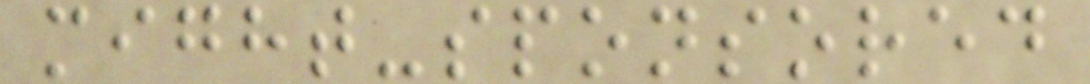might-sponsored
